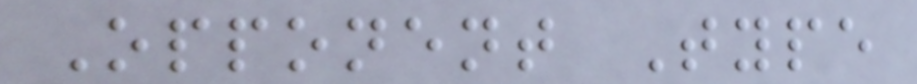Opponent Type
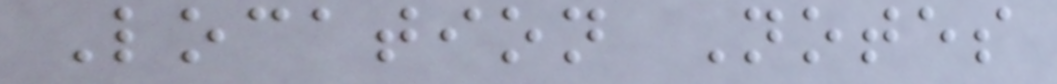Location Notes
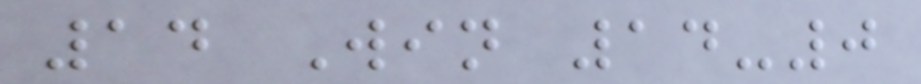14 Win 14-0
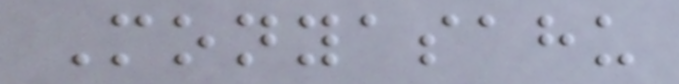Monyasahu
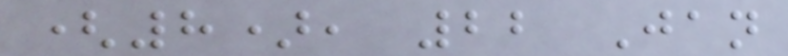(8), 22 Jan
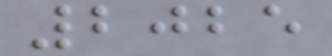2025
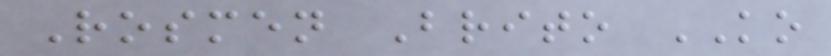Rosmen Brito KO
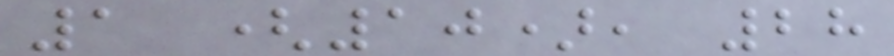1 (10), 28
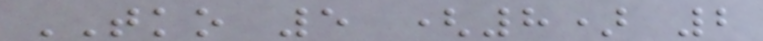TKO 5 (8) 2
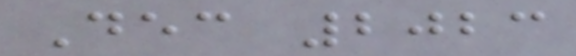Dec 2023
